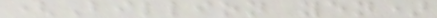(Billion yen)
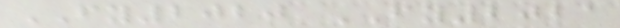FY2020 FY2021
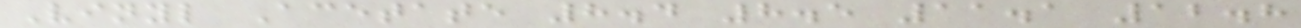Vinyl Acetate 8.4 8.5 11.1 12.8
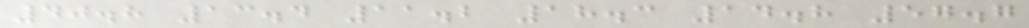40.8 13.4 11.2 18.3 14.8 57.7
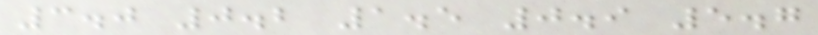3.0 0.2 1.5 0.9 5.7
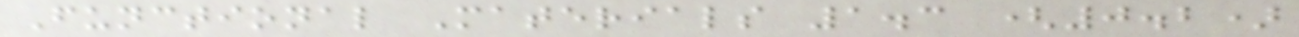Functional Materials 1.3 (0.2)
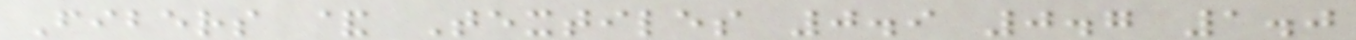Fibers & Textiles 0.9 0.7 1.0
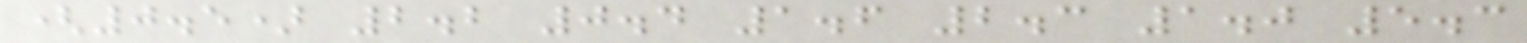(0.5) 2.2 0.4 1.6 2.3 1.0 5.3
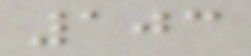103
